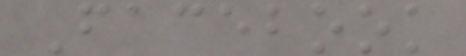Facebook
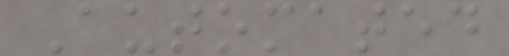Automated
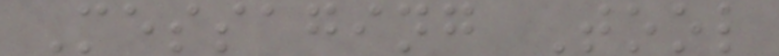Messaging Tool
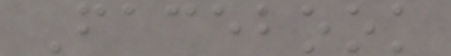Facebook
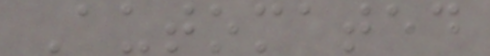Automated
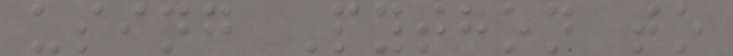using Python to
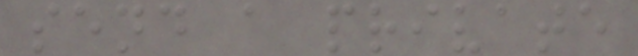send a private
